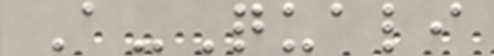A-Quali
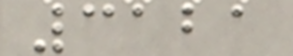3121
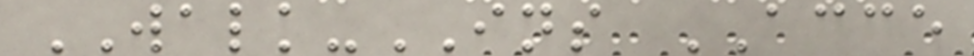WALK-INS ACCE
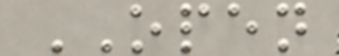OPEN
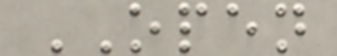OPEN
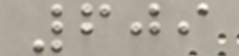609
